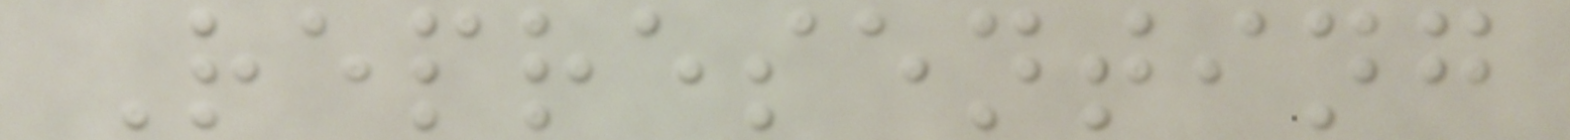Representing
